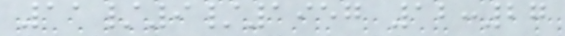11/9/1957 12:27
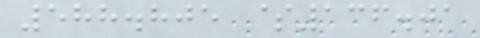588.805 $136.01
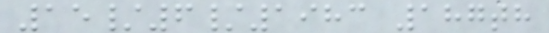15/6/1983 187th
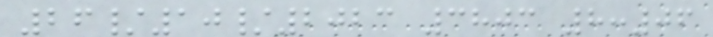26/10/2023 3803 8:06
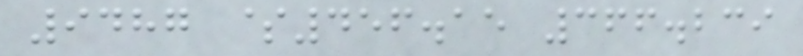9487 $456.15 366.239
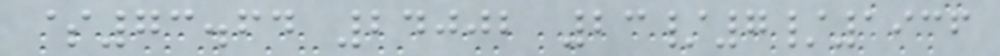$73.64 24002 23/7/1936
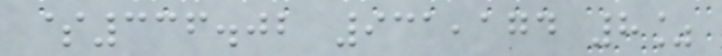$336.02 931,174 8%
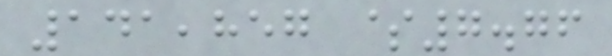141,857 $7.76
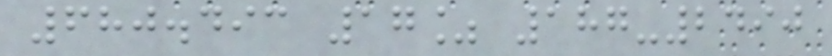680.493 17% 187-2490
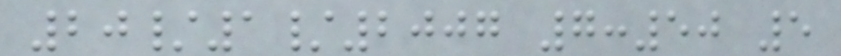20/1/2007 7:50 5
